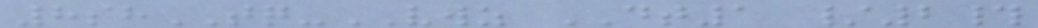8shTQ-VWZ DT1 /2#
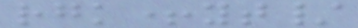rgk+yt/
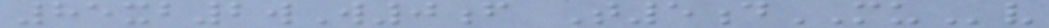85xb2wW0f T5dMUv
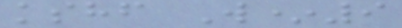kshf W*9
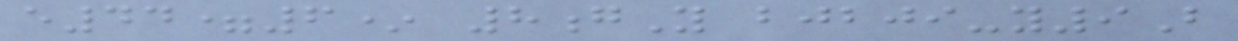e44=6* 8gY bjbji-y9B
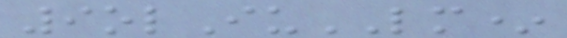9olIuLM*
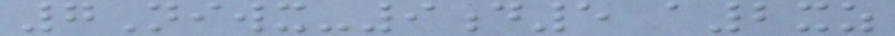7Niwx-9d5 a2xz
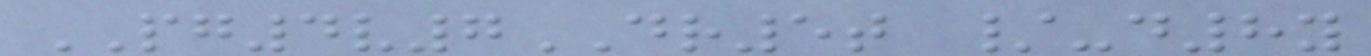PG4v7DR5t /-d8y
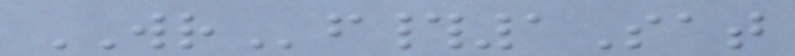WRf#1Sat
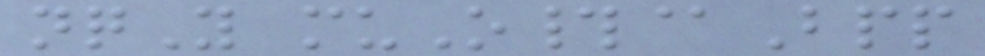nqY muO#@Bpp
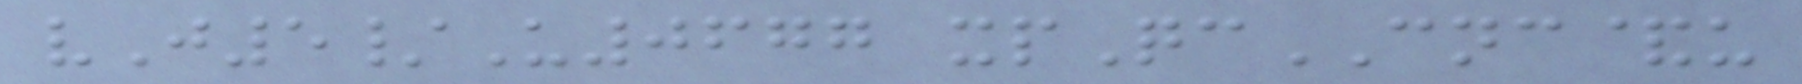vJ5/U0677 xpQcCNC&u
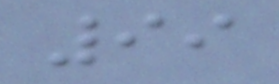99
